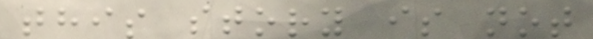this story is not
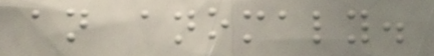an anomaly.
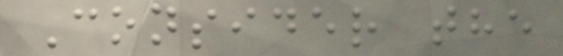Consider the
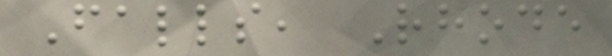Falls, Rhode
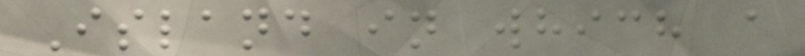Island in which a
